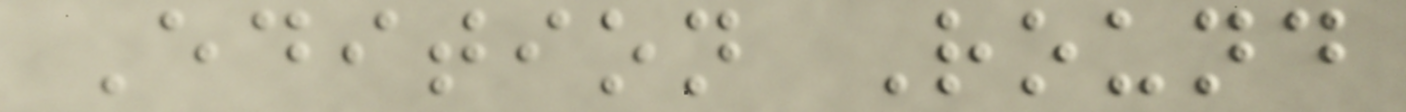Edition Round
